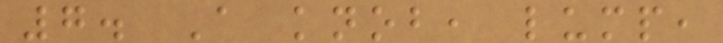7. A knob, lump,
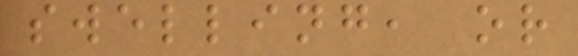swelling, or
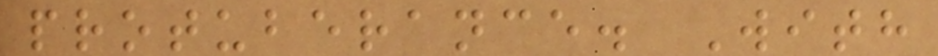protuberance. With
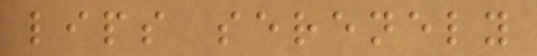lips serenely
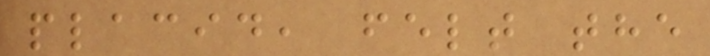placid, felt the
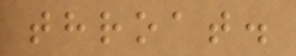throat.
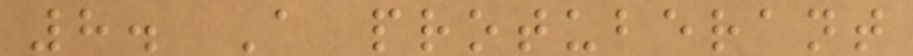8. A protuberant
